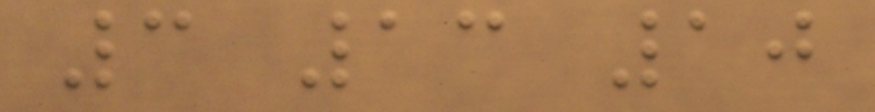3 13 10
